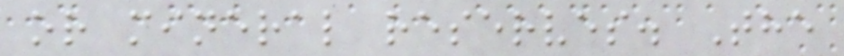or mineral reserves. The
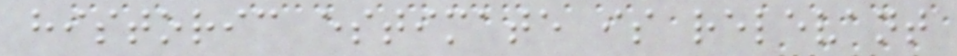historic estimate is relevant
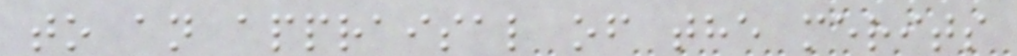to an appraisal of the merits
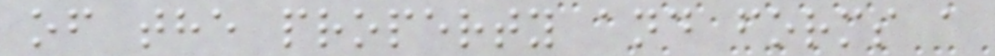of the property and forms a
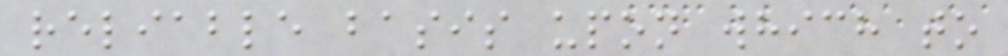reliable basis upon which to
